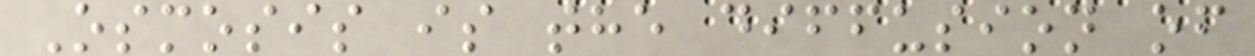Osmosis is the diffusion of
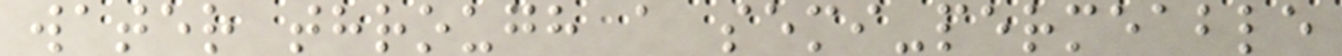water through a semi-permeable
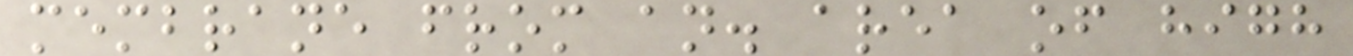membrane from an. area of high
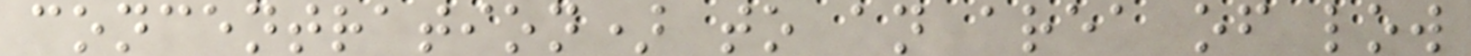concentration) to an area of low
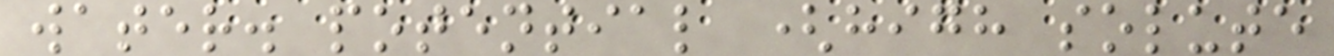water. potential (high solute
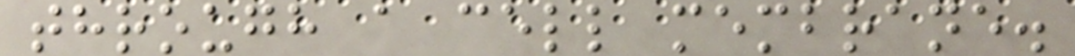through a cell membrane.
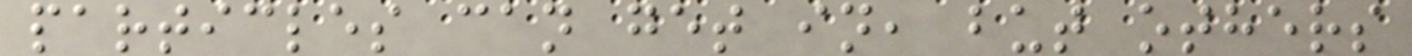particles can get in, but others
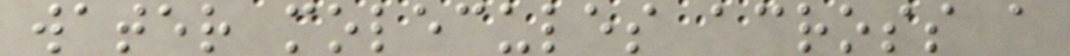water molecules across a
